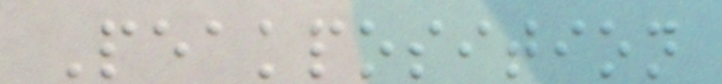Peakposition
